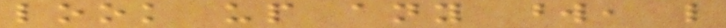look up any word, like
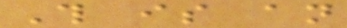This is an
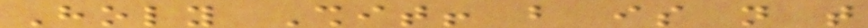Holy Shit! but is not that
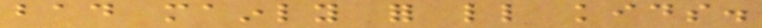bad mainly for little kids.
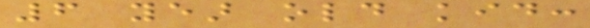6 year old kid:
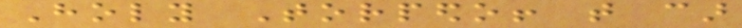Holy Torpedo! that car
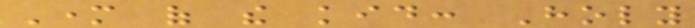Mother of the kid: Holy
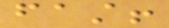fast!
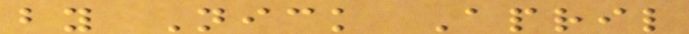by Nick April
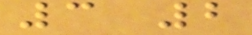3 2
